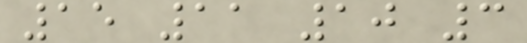15 11 10 3
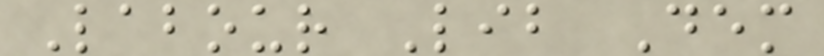Labour Lib Dem
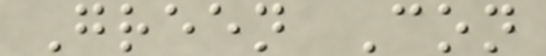Green Con
